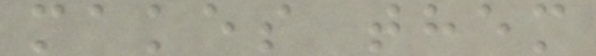makes them
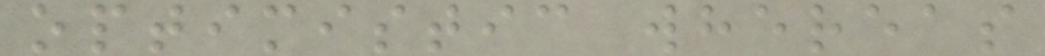optimistic whereas
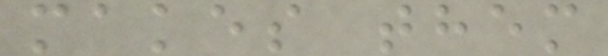makes them
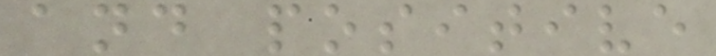and positive
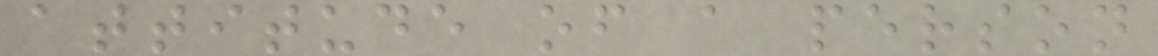attitude of a person
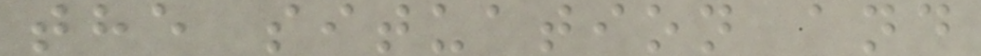the situation and
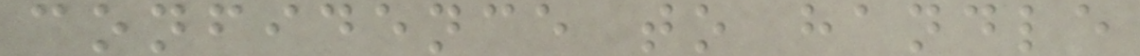confidence to handle
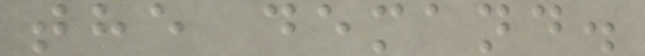the demand.
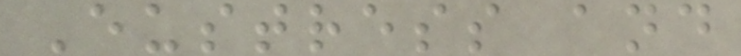Eustress and
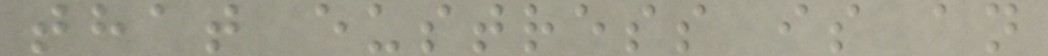that eustress is an
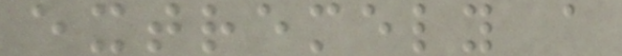extremely a
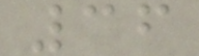36
